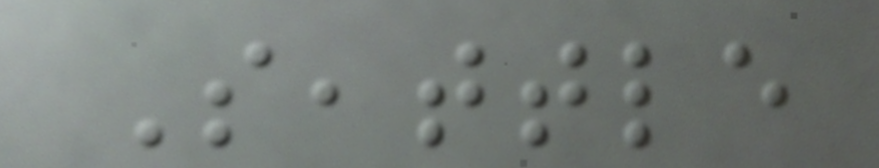Seattle
